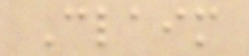Claim
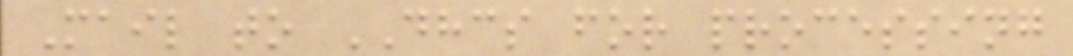Mail to DHCS for processing
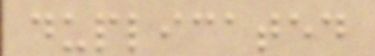duplicated
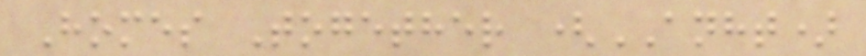Homes Together (ANHT)
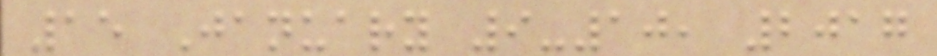15 January 9-10, 2017
